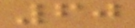60
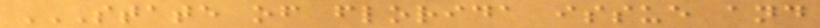STATE OF FLORIDA ISSUE AND
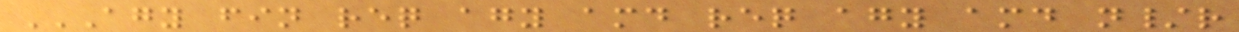AGY FIN REQ AGY AMD REQ AGY AMD N/R
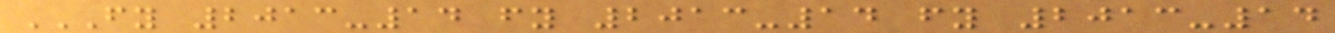FY 2013-14 FY 2013-14 FY 2013-14
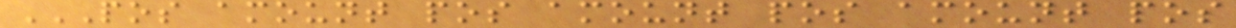POS AMOUNT POS AMOUNT POS AMOUNT POS
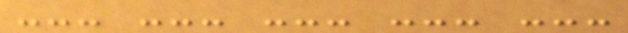--- --- --- --- ---
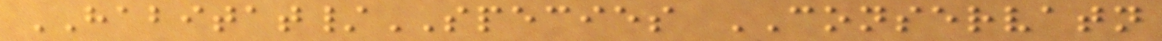HABITAT/SPECIES CONSERVATN
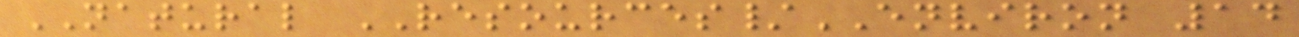NATURAL RESOURCES/ENVIRON 14
